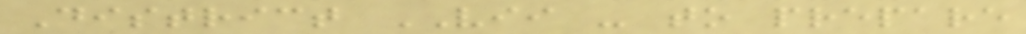District VII - to prepare
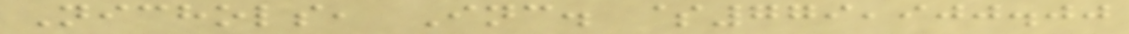Nichols, Inc. $779,900.00
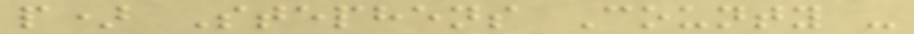p) Stephens County -
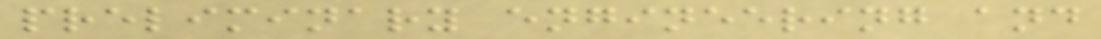preliminary engineering and
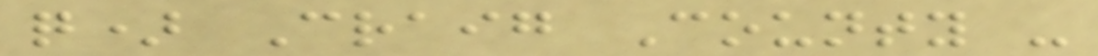q) Craig County -
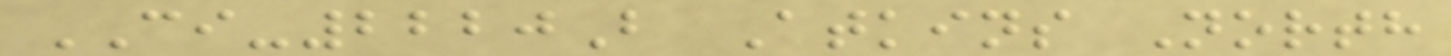CI-2220B Atkins North
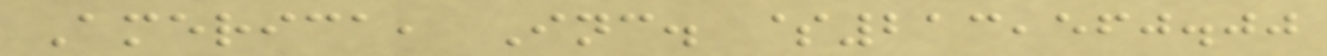America, Inc. $213,560.00
